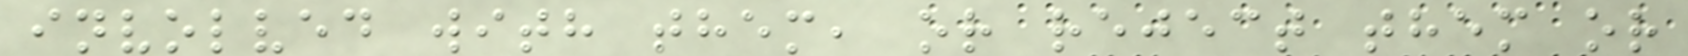involved with them, or reject them or
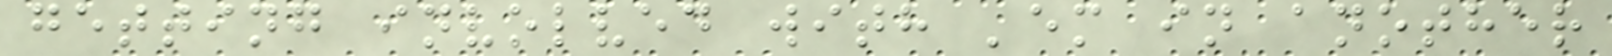getting involved with 'em in another
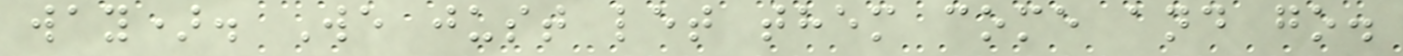way). We just let them come and go.
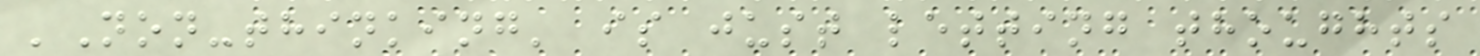'Non-thinking' is just letting thoughts
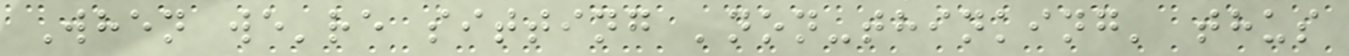When we're sitting 'non-thinking' thus
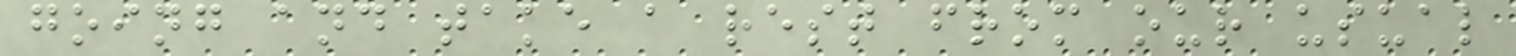going and take a rest from our usual
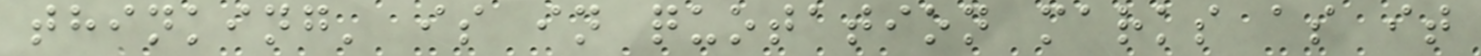thinking' is in quotation marks as it
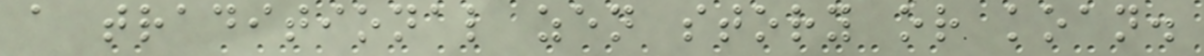a traditional zen story or koan.
